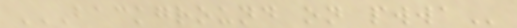BACKGROUND ON PWWA
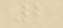2
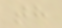th
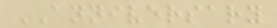ANNIVERSARY
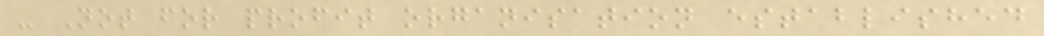- Not for profit organisation established
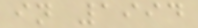in 1994
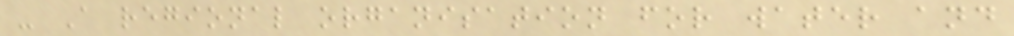- A regional organisation for water and
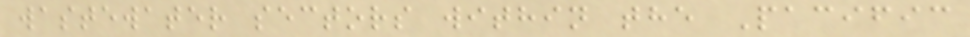wastewater sectors within the Pacific
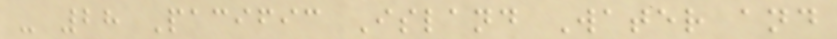- 28 Pacific Island Water and
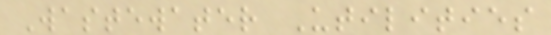Wastewater Utilities
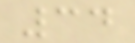34
